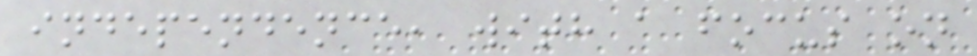independence, with a focus on
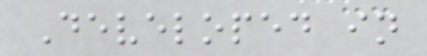Developed in
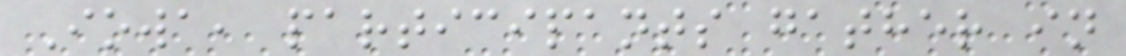Iowa, participants gather in
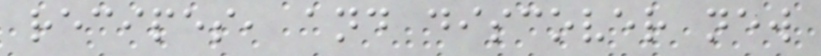recipes, and discover new
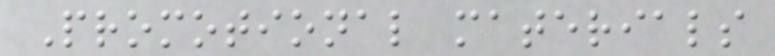Promotional materials
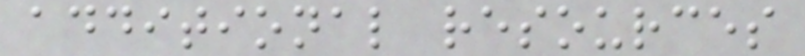additional resources
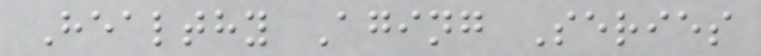Healthy Aging Series
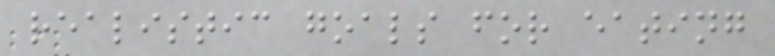realistic goals for eating
